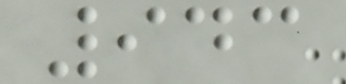943
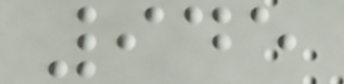945
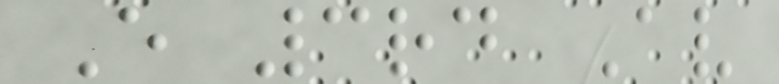E 3rd Av
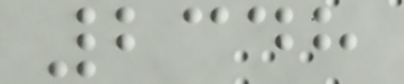2348
